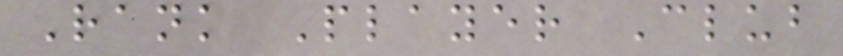Rank Player Club
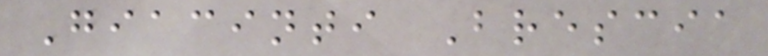Giacinti Brescia
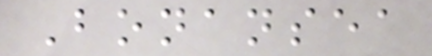Bonansea
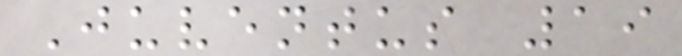Juventus 19
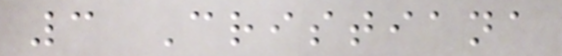3 Cristiana
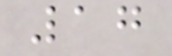17
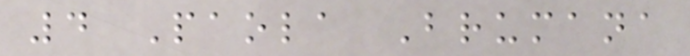4 Paola Brumana
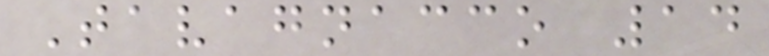Tavagnacco 14
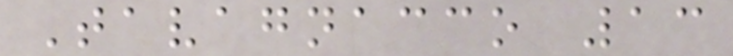Tavagnacco 13
